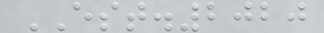EST.2020
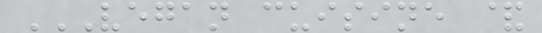VEGAN CUISINE &
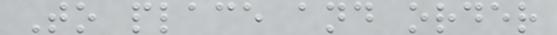To place and order
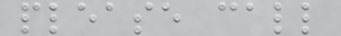please call
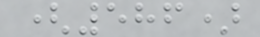(586)
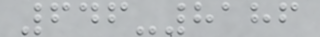646-8186
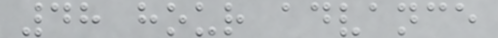48 hour advance
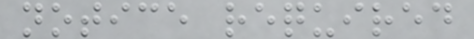notice required
